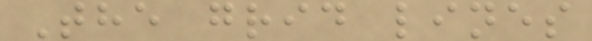The grid lines
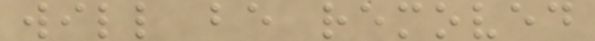will be removed
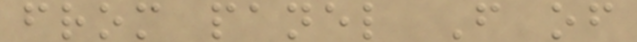from panel F of
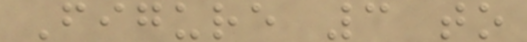Figure 3 to
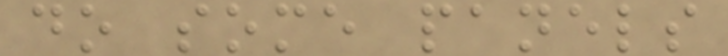do some panels
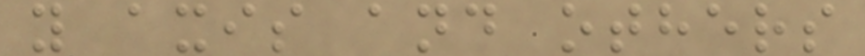y axis and others
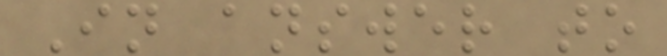In answer to
